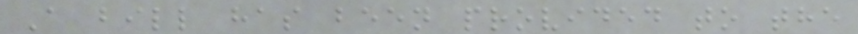A bill has been provided to the
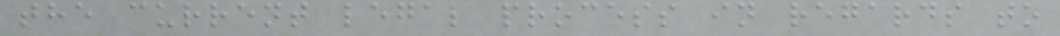the current legal process in regards to
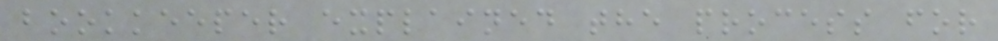bookkeeper explained the process for
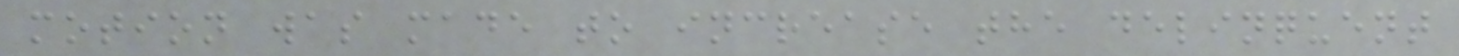motion was made to increase the delinquent
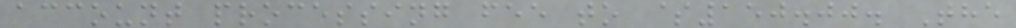account processing fee to $150.00. The
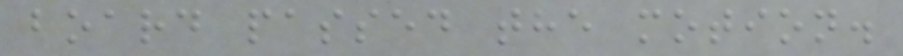board passed the motion.
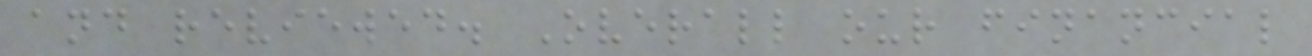and reviewed. Overall our financial
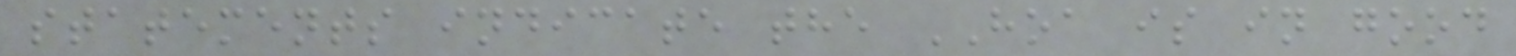statements indicate the HOA is in good
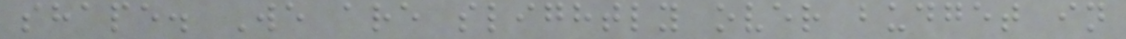shape. We are slightly over budget in
